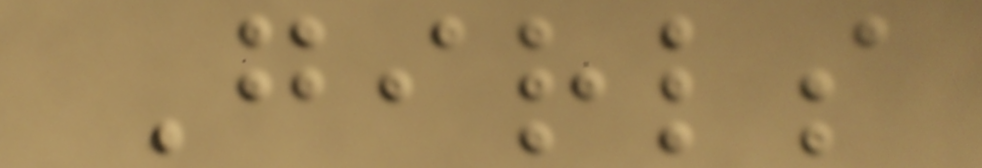Girls
